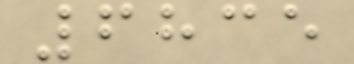6835
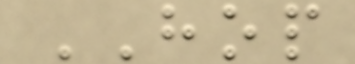HOP
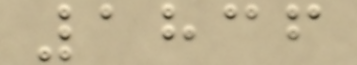1836
